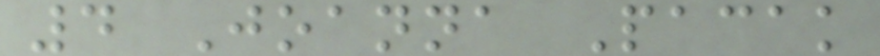4 Joanna Pacak
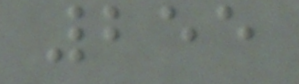255
